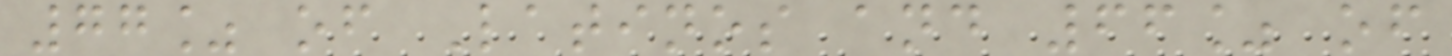77% of Latinos and 66% of
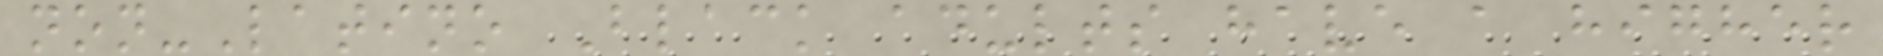non-Latino Black adults have a higher
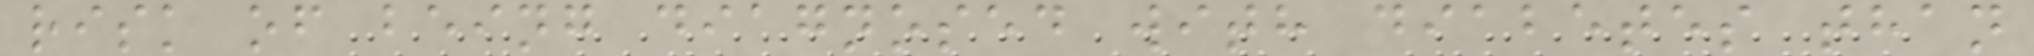risk of being diagnosed with diabetes than
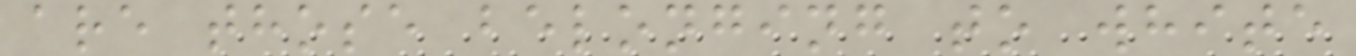are those belonging to white
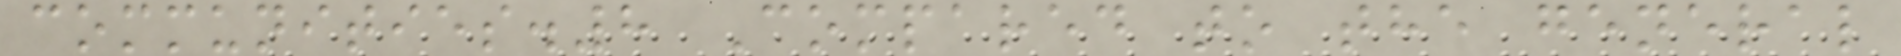communities.8 Compared to the general
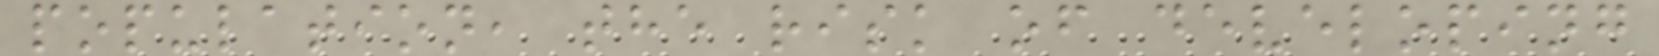population, the risk of developing
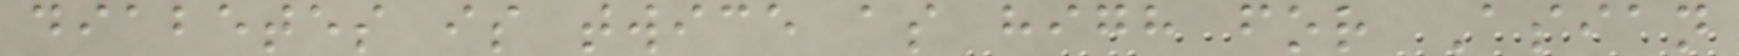diabetes is twice as high for Asian
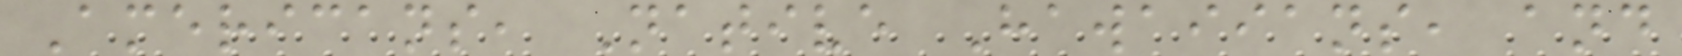Americans, Native Hawaiians, and
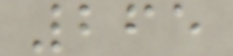265
